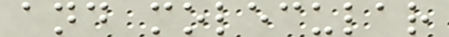and molecular
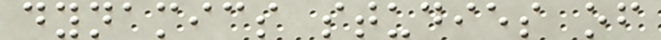dynamics studies of
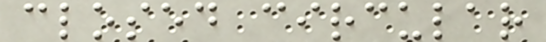closed circular
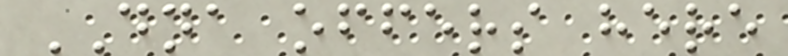DNA offers here
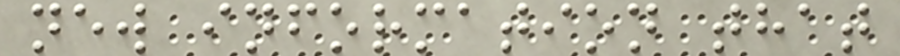new information that
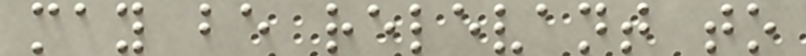may be relevant to
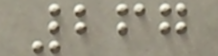267
